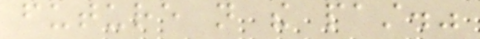future not the past."
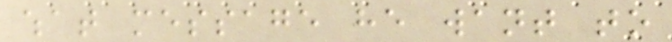what message he want to
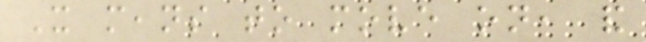It means to move on, and
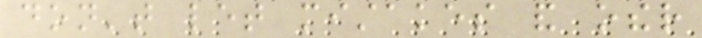don't let mistakes and other
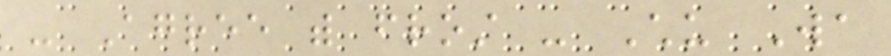- Agree with frost - Chu Wa
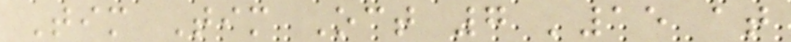Tim Tim Oct 7 '15 at
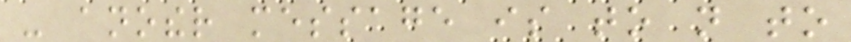- another message is to not to
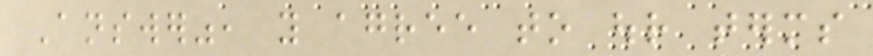Answer", you agree to our terms
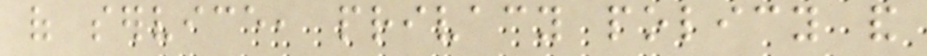of service, privacy policy and
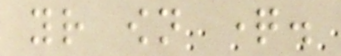your own question.
